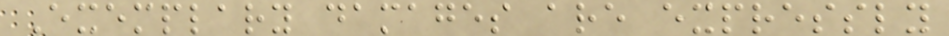Exemplary damages are expressly
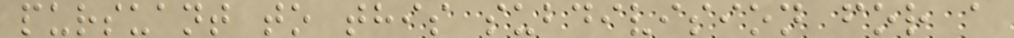pursuant to this subdivision for a
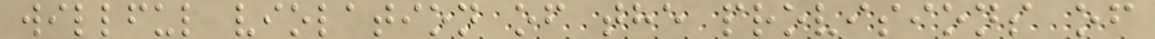willful violation of the provisions of
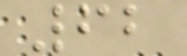62
